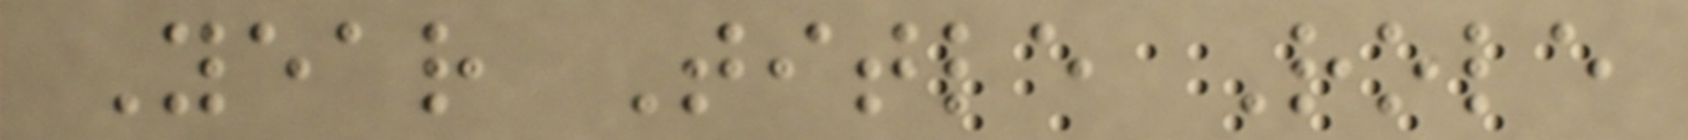Year Title Role
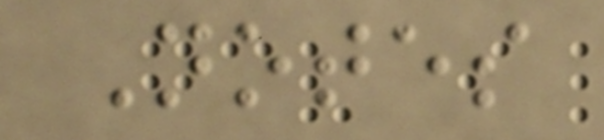Notes
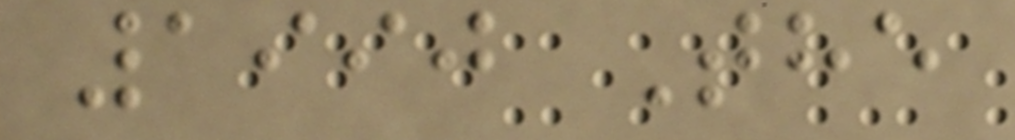1990 The
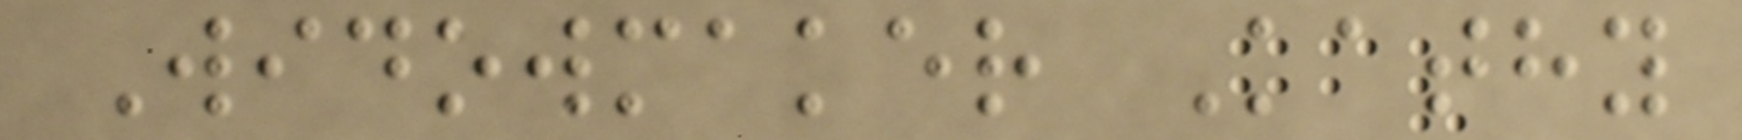Widowmaker Kathy
